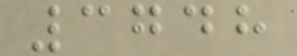3748
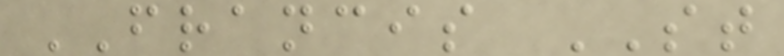FRANCIS ST
